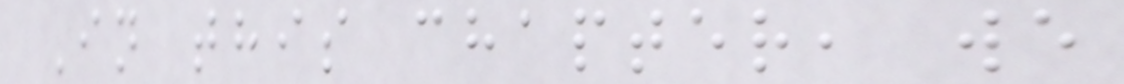In this chapter, we
